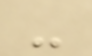-
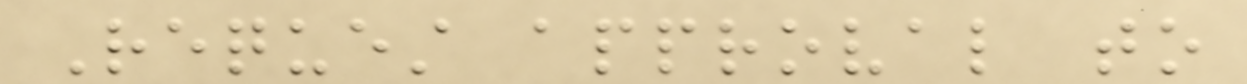Request approval to
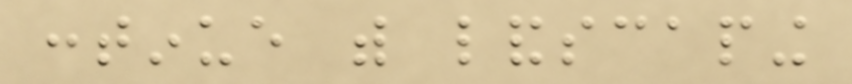continue with landscaping
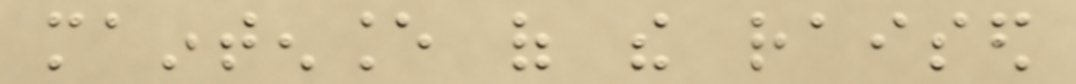maintenance of the raised
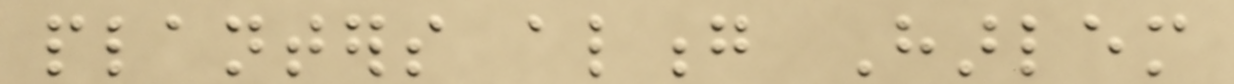planters along Harlem
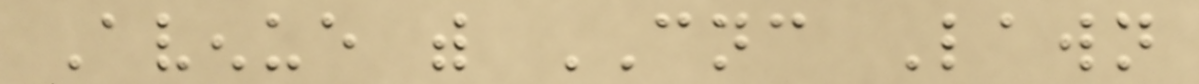Avenue with CNC Lawn
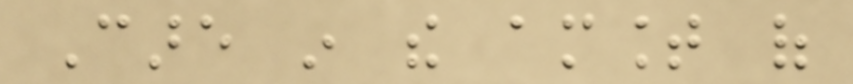Care in the amount of
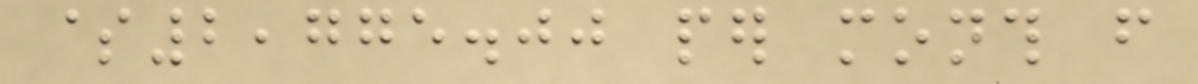$2,775.00 per month from
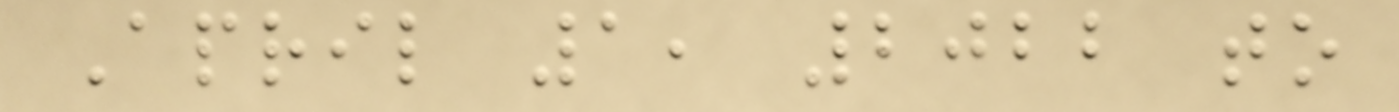April 1, 2022 to
